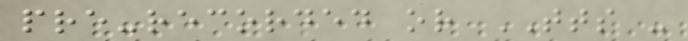pre-recorded or TTS -
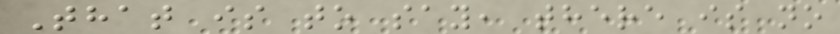That is to say, there is no
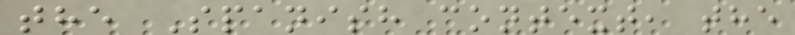the Spanish context, the
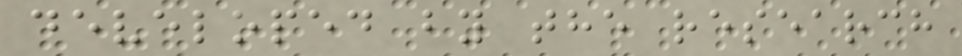developed by the research
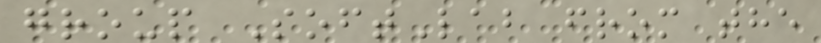group SoftLab from the
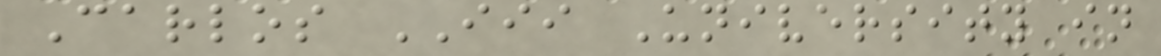Carlos III University in
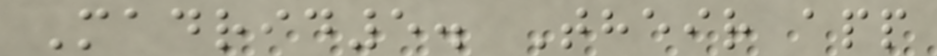Madrid5. Their app
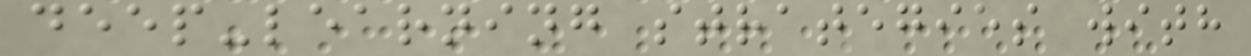deep-learning strategies with
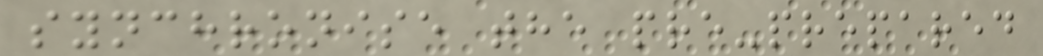synchronise the pre-prepared
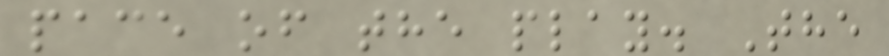pace of the play. The
